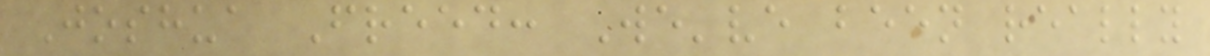Joshua Freed: We've been really
